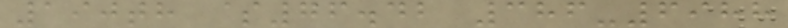190th $76.42 386-6988
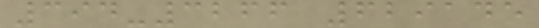394-3266 629145
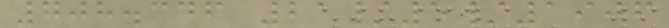708.346 21/5/1906
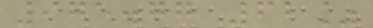975.77 62%
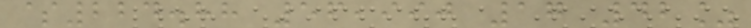$224.88 56,990 17 42%
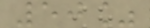50%
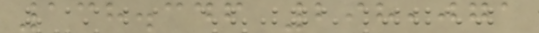138.346 298,071
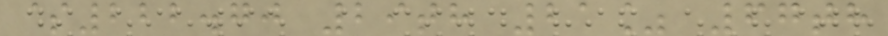$222.70 29th 21% 67th
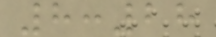8:28
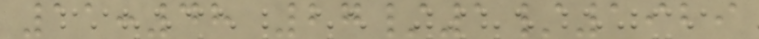11:48 27/1/1929
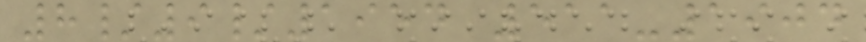8/9/1954 511-1904
